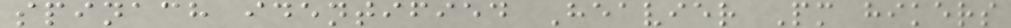spinach identified Heavier Pm hikers
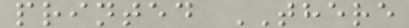printed THERE
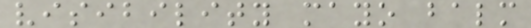visibility mayo balm
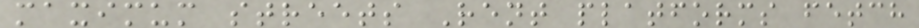maximum streets Rent platforms fetch
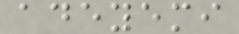adeyemi
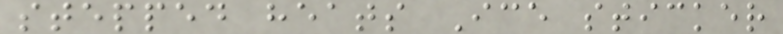stepped heats Ice sticker
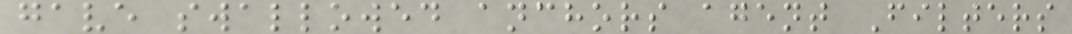gave swallowed anchors agent Filters
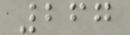267
